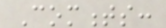Comments:
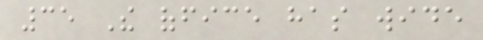35 The office has wide
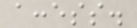access.
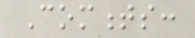Comments:
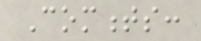Comments:
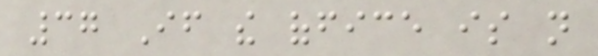37 If the office is not
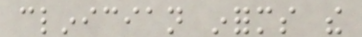clinician informs the
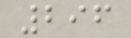296
